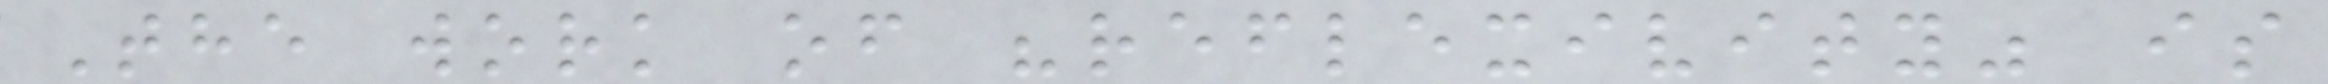The work of "reflexivity" is
